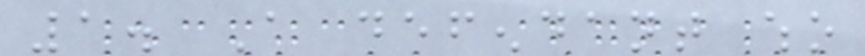1. A defendant who
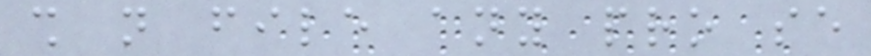shall not file any pro se
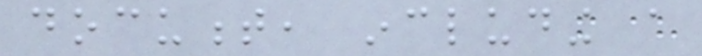document, including a
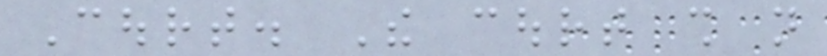Court. The court shall not
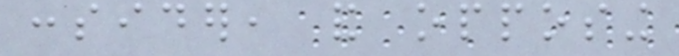consider, and opposing
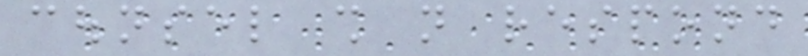counsel shall not respond
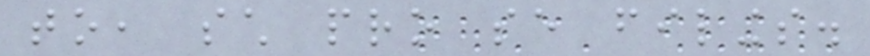to, such pro se filings.
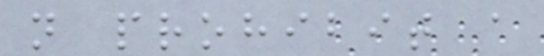not prohibit a
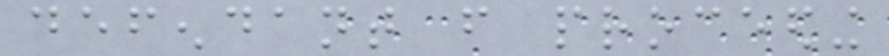defendant from proceeding
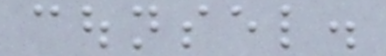counsel.
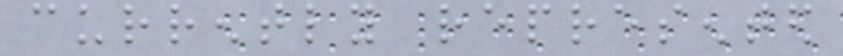currently represented
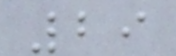29
